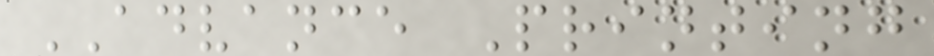ADVANCE Printing
